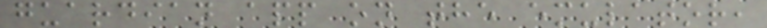guardian app on the emulator,
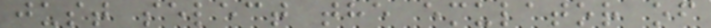just select the emulator of
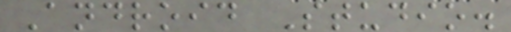Android Studio.
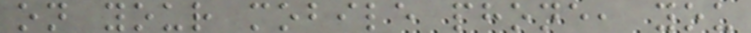on your mobile phone, you
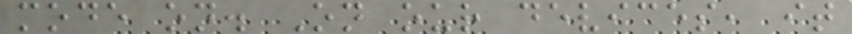mode on. On our devices, it
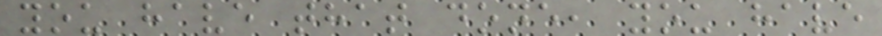you have that done, you have
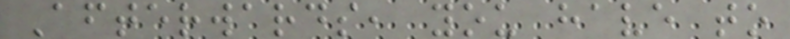Afterwards, you have to
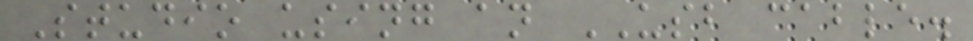Studio using an USB cable.
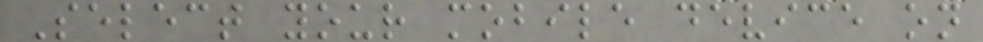Select your mobile device on
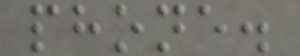phone.
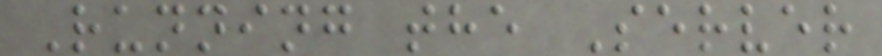Running the Server
